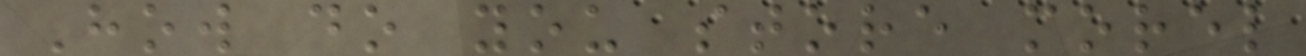How do you store morel
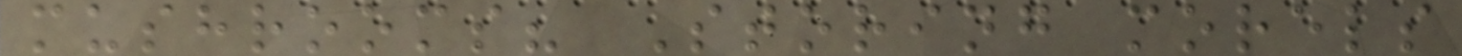mushrooms? Storing morels
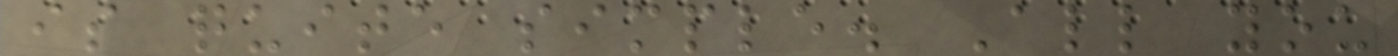is quite simple. All you
